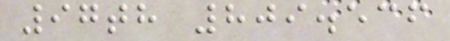97th 809.536
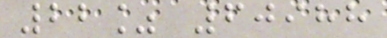22% 60988
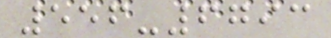556-6793
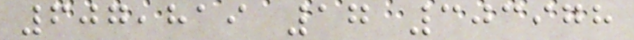607,819 17 303978
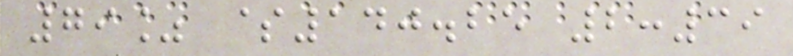79% $140.25 2:39
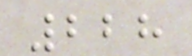228
